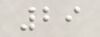29
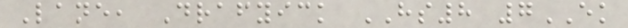Lane, Drafyick HS8 7EK
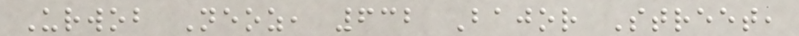Urwob Neoz, 632 Bajor Street,
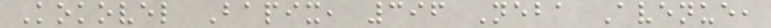Kokovel Bapix, 396 Neba Avenue,
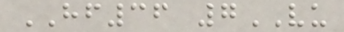HF36 7VU
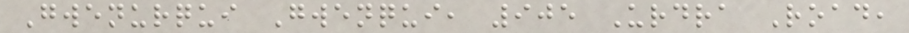Gwenurqui Gwenqui, 905 Urdra Road,
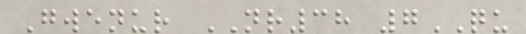Gwenur NR38 7QU
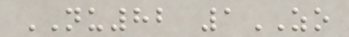NU82 1ZO
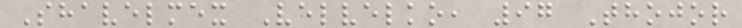Shavelmex Velvelko, 97 Thojor
